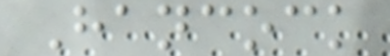Hancock
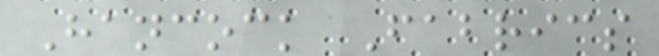Hancock Fabrics
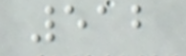512
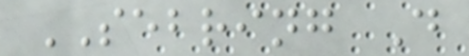SEBRING D
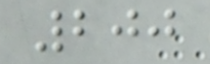200
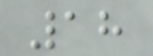18
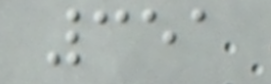351
